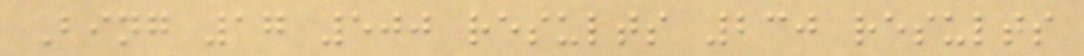Bing 17 500 results 230 results
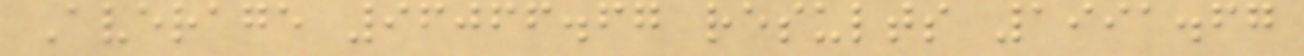Average 96066.67 results 1991.67
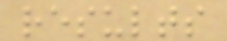results
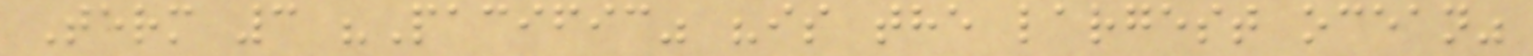Term 3 "Pacific" "is the largest ocean"
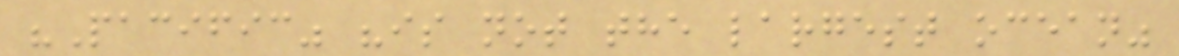"Pacific" "is not the largest ocean"
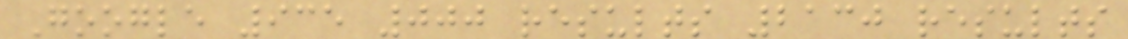Google 935 000 results 2130 results
